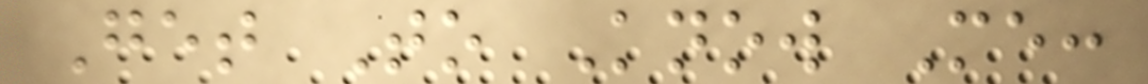Get To Know Me:
